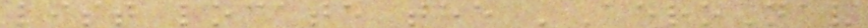list locate the 'AeroNav
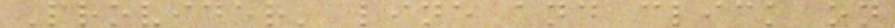Provider' line and click on
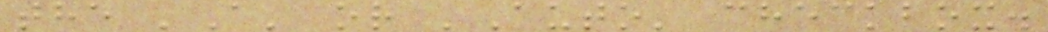the 'A' or 'Auto' checkbox.
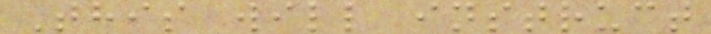This will instruct
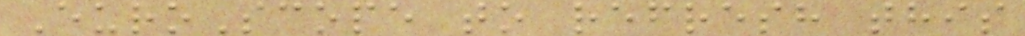EuroScope to refresh this
